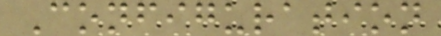Configuration
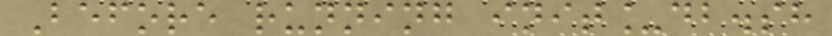Before running init_db.sh
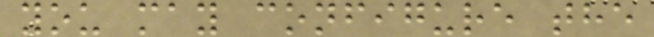you may configure the
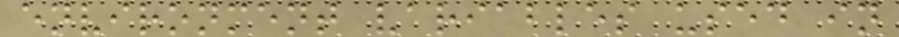environment variables used in
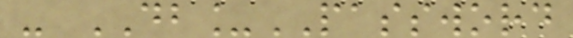- DB_PASSWORD
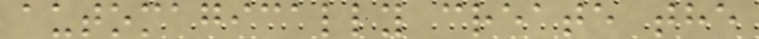automagically create the
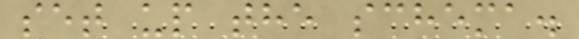set up the schema.
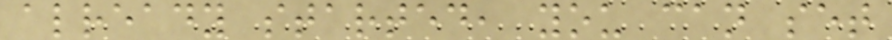already started, you can set
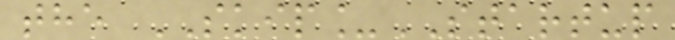the SKIP_STARTUP
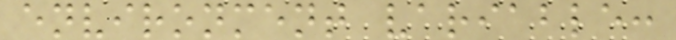environment variable:
